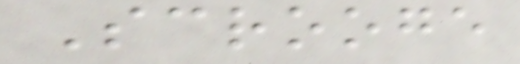Scrooge
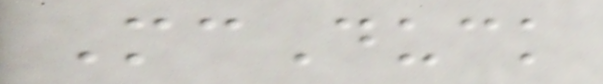McDuck
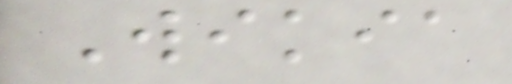Wikia
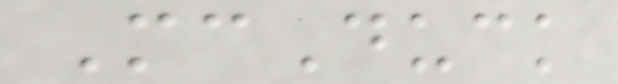McDuck
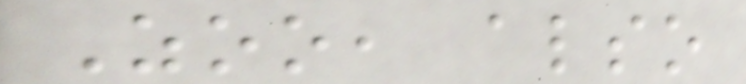Zoo, also
